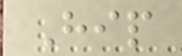Hip
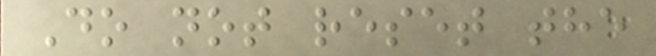Do not reset the
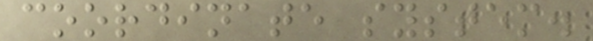coordinate system.
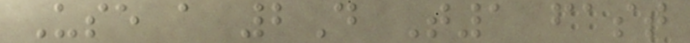Use a 2D T1 fast
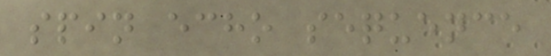spin echo sequence
